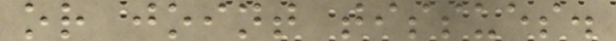or joint tissues.
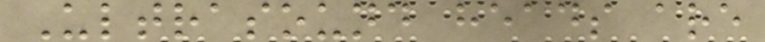Ultrasound heads are
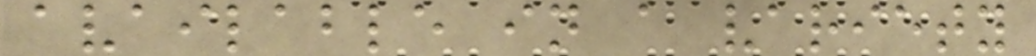available in a variety
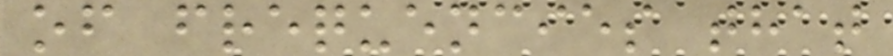of frequencies that
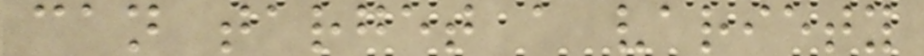can target a variety
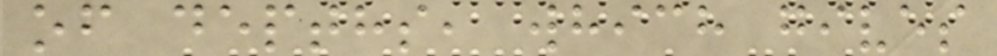of depths, which gives
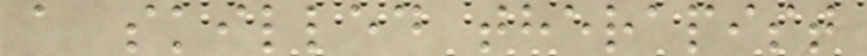a skilled therapist
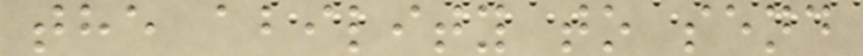the ability to send
